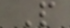P
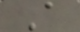A
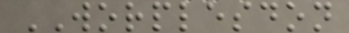WORPLESDON
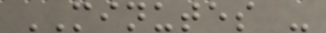MINUTES -
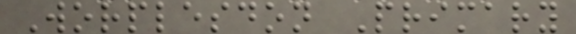Worplesdon Primary
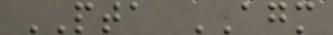PTA AGM
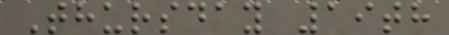Thursday 19th
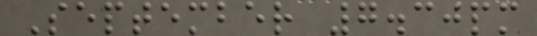September 7.30pm
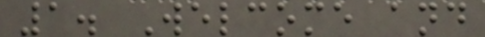1. Welcome and
